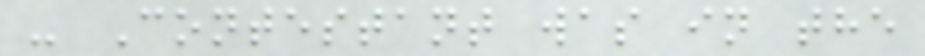- Contestant was in the
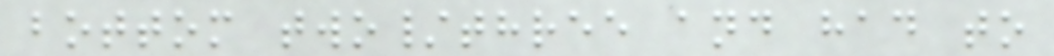bottom two/three and had to
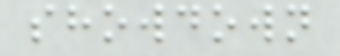showdown
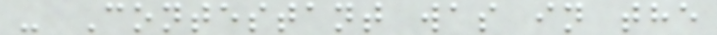- Contestant was in the
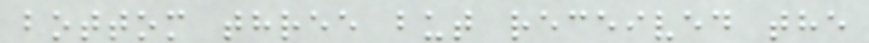bottom three but received the
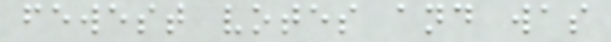fewest votes and was
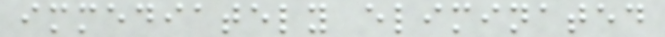immediately eliminated
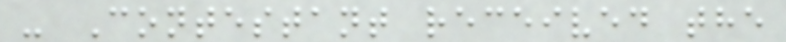- Contestant received the
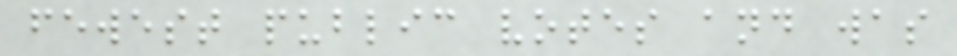fewest public votes and was
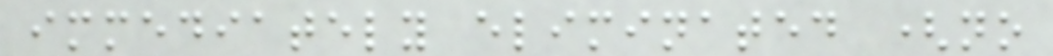immediately eliminated (no
